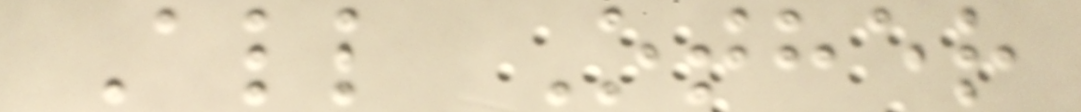All Other
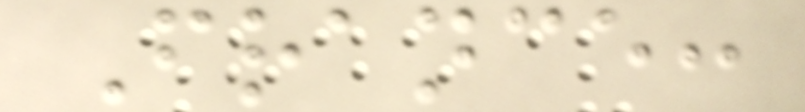France:
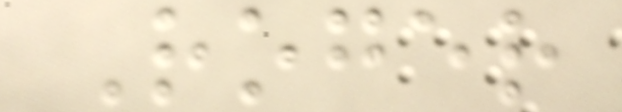Roger
